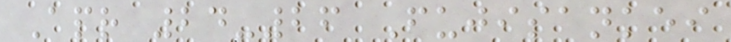Apr 24-26 Fujisankei
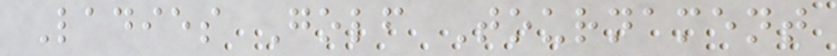Ladies Golf Tournament
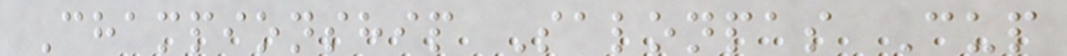Championship Salonpas Cup
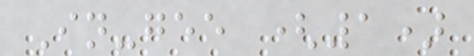In-gee (1)
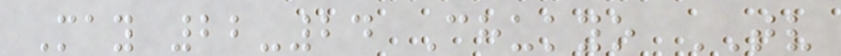May 22-24 Chukyo TV
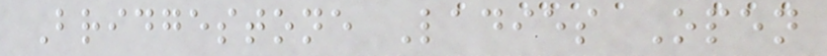Bridgestone Ladies Open
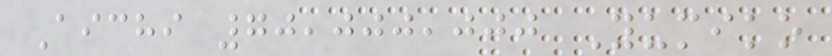Aichi 70,000,000 Yumiko
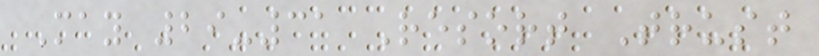May 29-31 Resort Trust
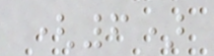(6)
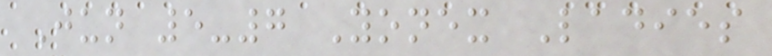Jun 5-7 Yonex Ladies
